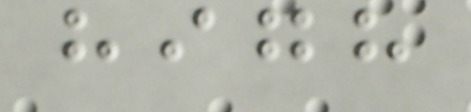high
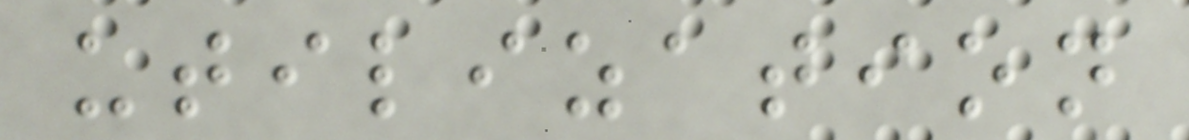utilization
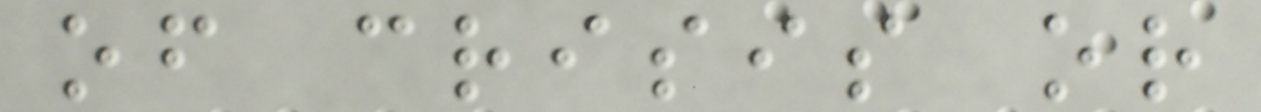of crisis or
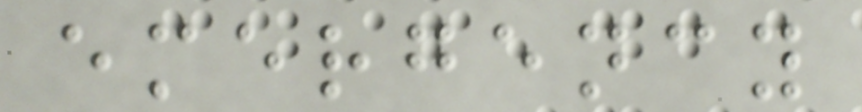emergency
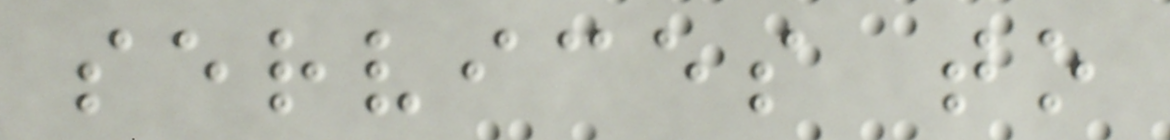services to
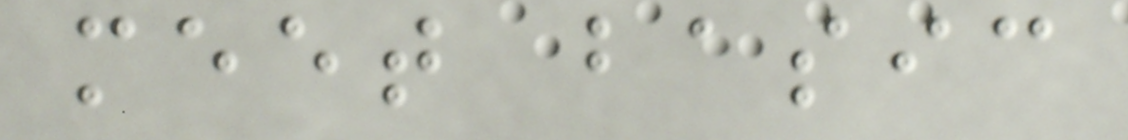meet basic
